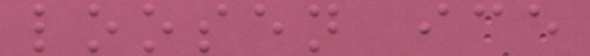loosen ice
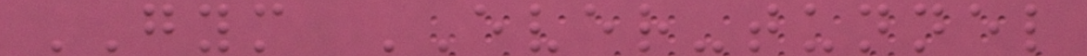GYM EVER-tunnel
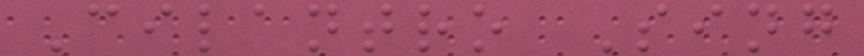Cilantro Sing
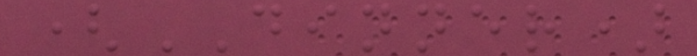(DINNER)
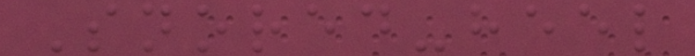Snored-heel
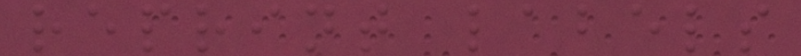reprint labels
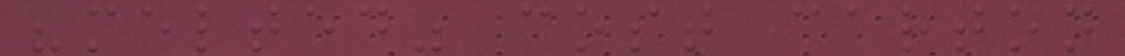"melted" cost carton
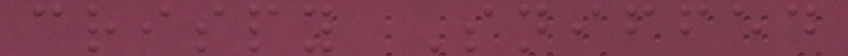crispy Sniffed
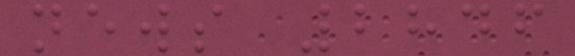news 2846
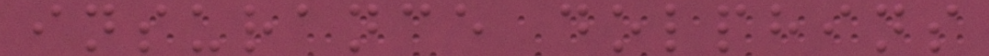insurance dolphins
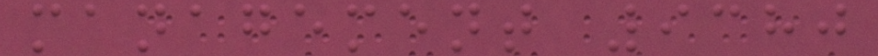management 9380
